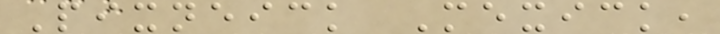Pixneick Mexick,
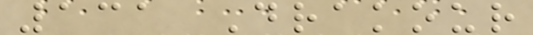131 Drakour
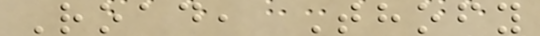Road, Thofy
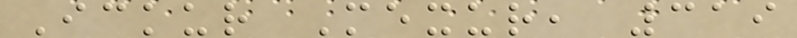Ickur Mexur, 319
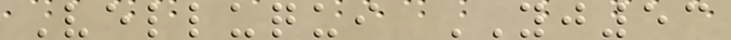Velluqui YJ53
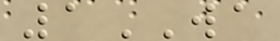1WA
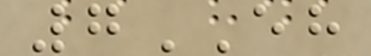7EH
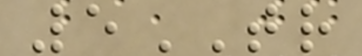5TR
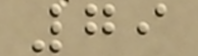79
